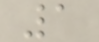1
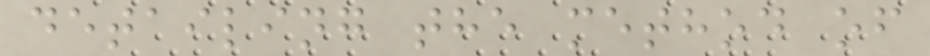detailing the method of
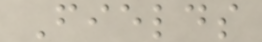Fields
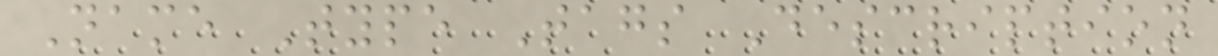Name Type Tags Description
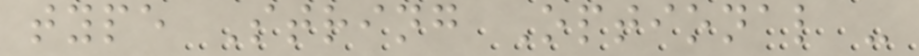type String Optional -
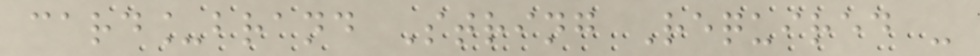card_brand String Required -
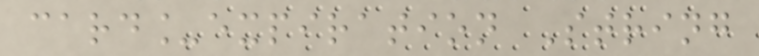card_expiration String
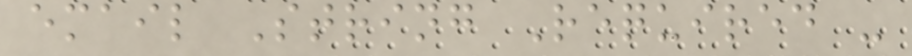email String Required -
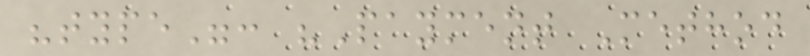"type": "Payment Method
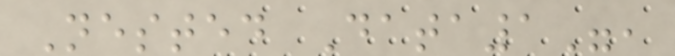Nested Data1",
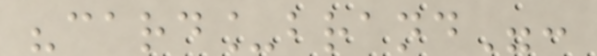"card_brand":
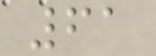61
